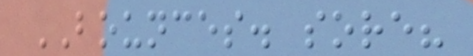BOUNCES. sore?
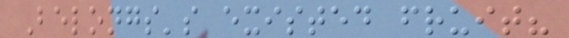Belongs's existed fruit?
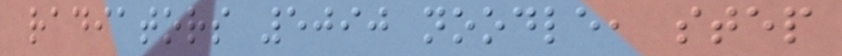radiators 5090 noodle, step
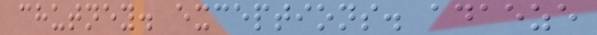chutney. exceptions. adaeze
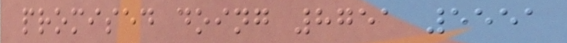promised doing 8751 5551
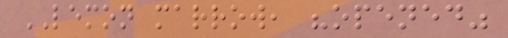LEMON marrow, "opened"
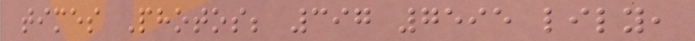times Photos; 397 7595 lily,
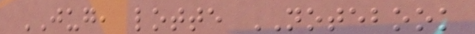JUG, lotte NOTEBOOK
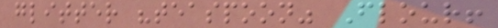glitter "teaspoon" Flour!
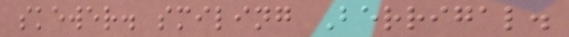skewer. smiling Berrigal.
